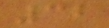32
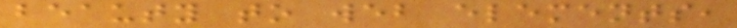beauty to web elements,
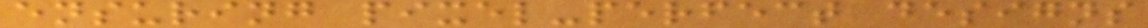ensuring pixel-perfect designs
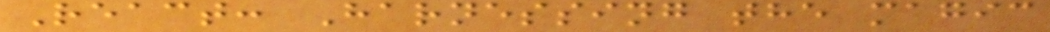React: Harnessing the magic
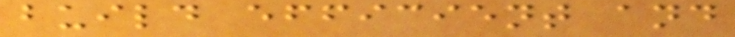build efficient and
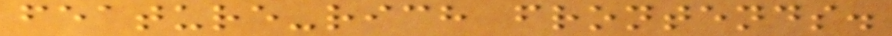feature-rich frontends.
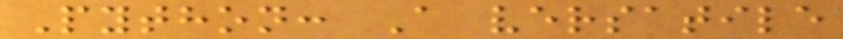Python: A versatile
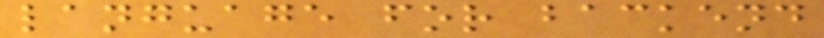language for backend
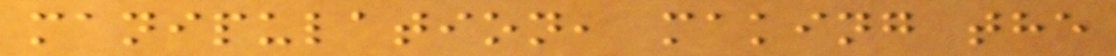manipulation, making the
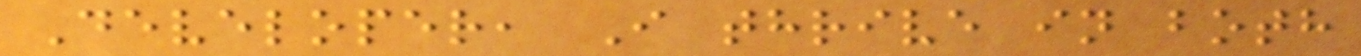Developer, I thrive in both
